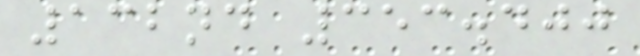132nd 353.400
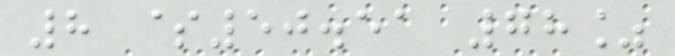8 $50.51 78%
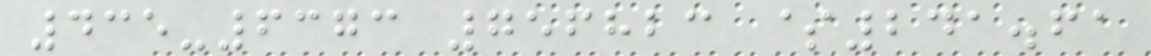435-6373 756823 $241.61
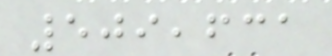509,631
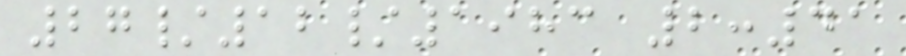27/12/1983 2:41
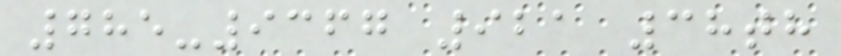785-9367 921 38th
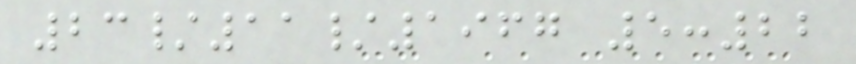23/11/1967 5:22
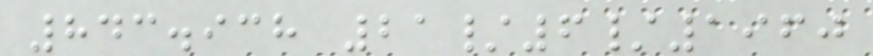843.938 21/6/1960
